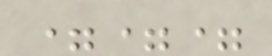===
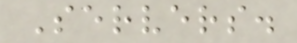Servers.
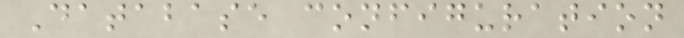Database configuration
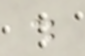.
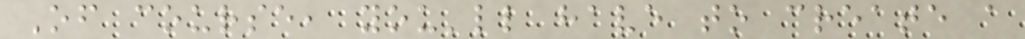Of course, you'll have to create a
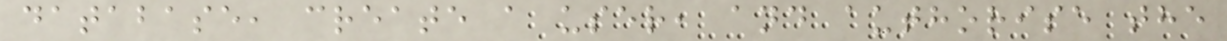database, create a user, and authorise the
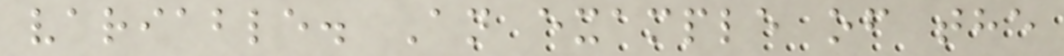variable. An example of the
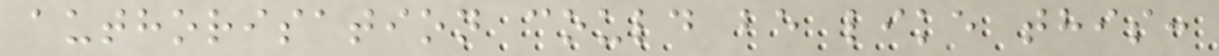authorisation could be like this:
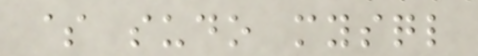$ sudo mysql
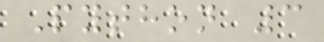Python 3
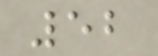52
